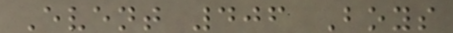Event 406 Boys
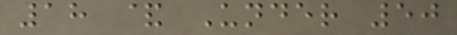18 & Under 50
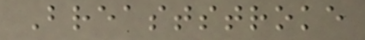Breaststroke
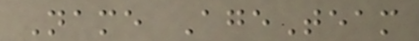Name AgeTeam
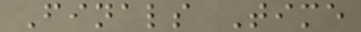Finals Time
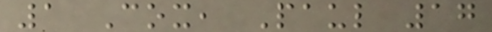1 Cox, Paul 17
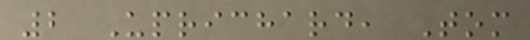2 Uprichard, Tom
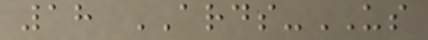18 ARDS-US
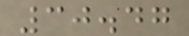30.47
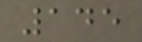145
